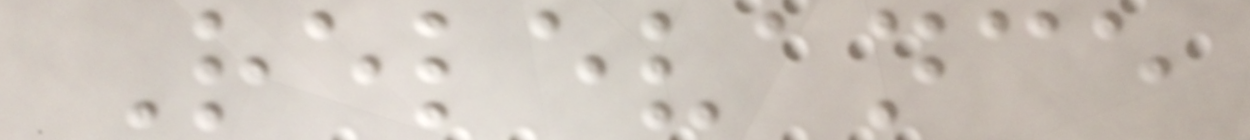Relevance
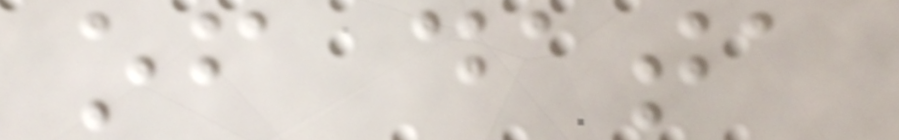of data
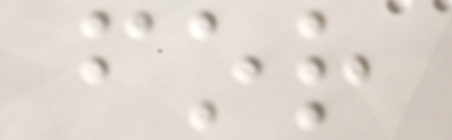for
